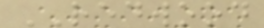REDWOOD
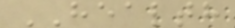HEALTH
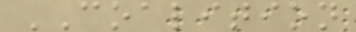COALITION
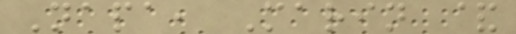Napa, Marin &
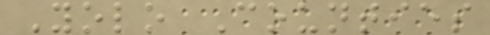Yolo Counties
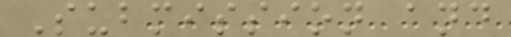Submission and
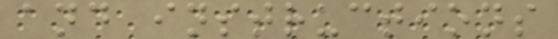and instructions
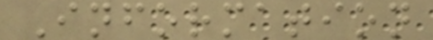Information
